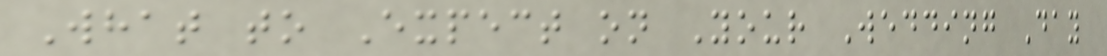What to Expect on Your Wedding Day
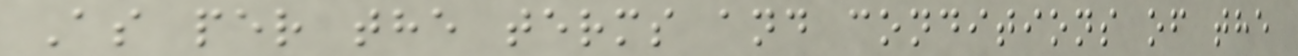As per the terms and conditions of the
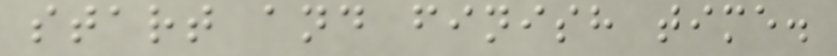start and finish time.
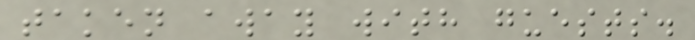taken away with guests.
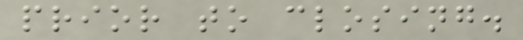prior to closing.
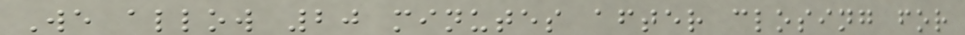We allow 20 minutes after closing for
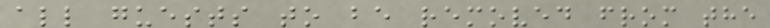all guests to be removed from the
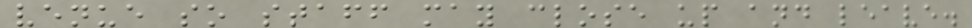venue so staff may close up and leave.
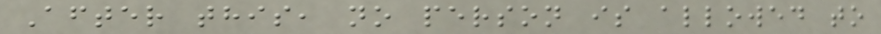After this, no person is allowed to
